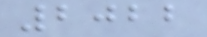2022
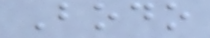Bodo
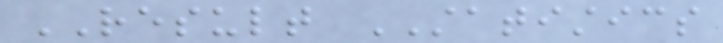RESULT STATISTICS
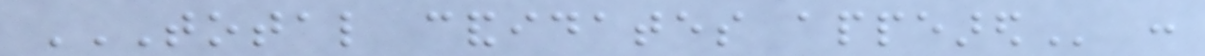TOTAL CANDIDATES APPEARED :
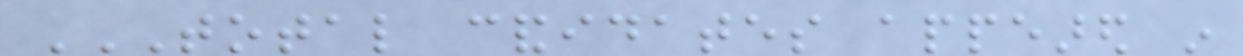TOTAL CANDIDATES APPEARED IN
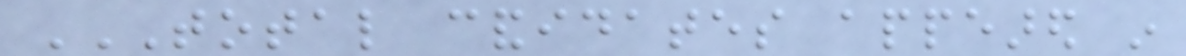TOTAL CANDIDATES APPEARED IN
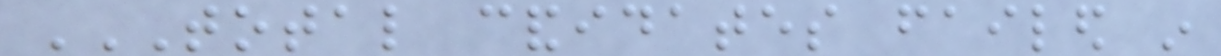TOTAL CANDIDATES FAILED IN
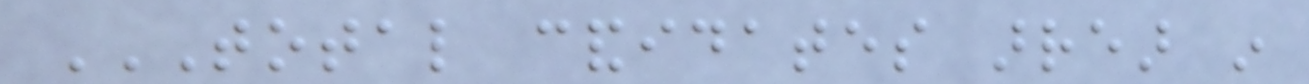TOTAL CANDIDATES ARREAR IN
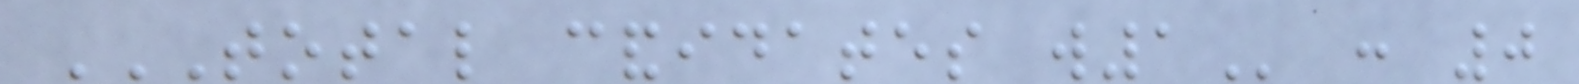TOTAL CANDIDATES W1 : 0
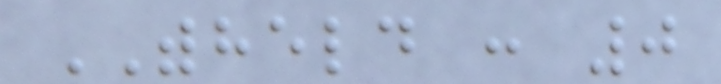WITHHELD : 0
